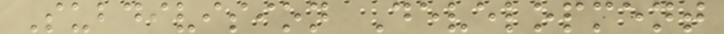Subdivision Development
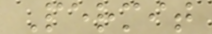Permit
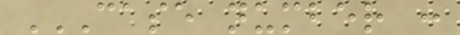CASE NUMBER :
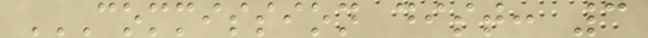COMMISSION DIST: 3
